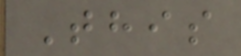This
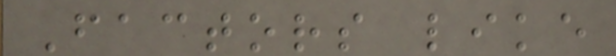Factors like
